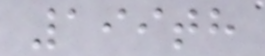199th
